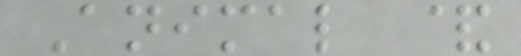Animal &
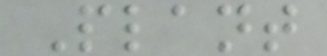Plant
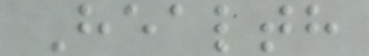Health
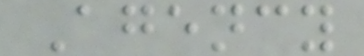Agency
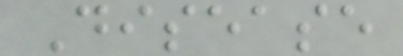Disease
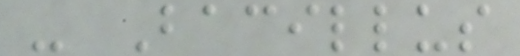- Bacillus
